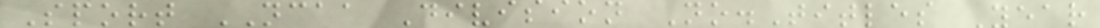Sport NCAA Division No.Titles Year
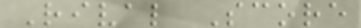Rival Score
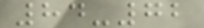84-72
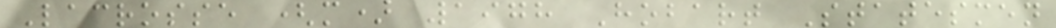Lacrosse (m) 1978 Hobart Statesmen
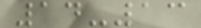14-13
